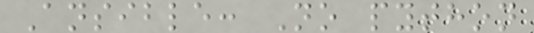Ansible: No python
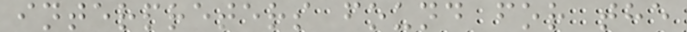interpreters found for the
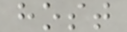host
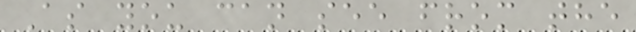As you can see from the
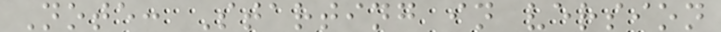Note: Starting in version
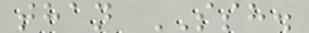than SSH.
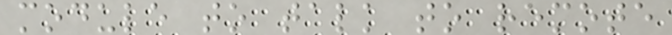module to talk to remote
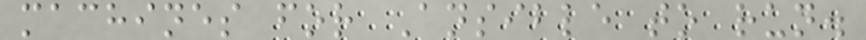machines for Ansible to run.
